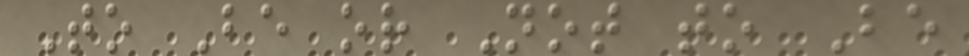To Be or Not to Be
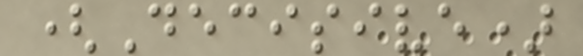(Decisive)
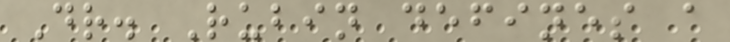Dr. Rubin defines a
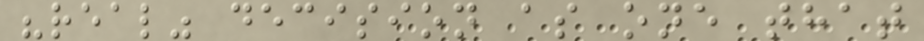"real" decision as one that
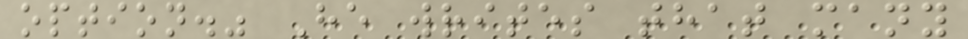option." He writes that many
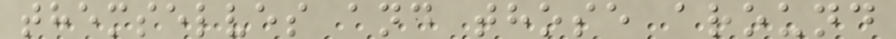themselves and those around
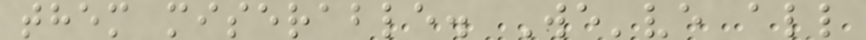them miserable. We've all
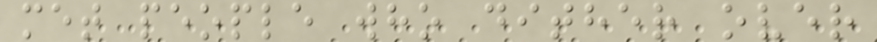met people who dither over
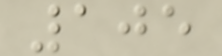105
